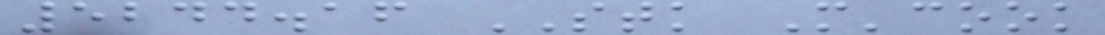5244.16 STK M'cook
